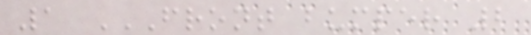1 FRONT BUMPER 2
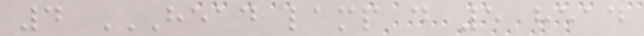4 HEAD LAMP D 5 HEAD
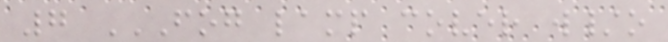7 FOG LAMP COVER W/O
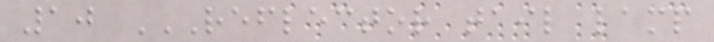10 REFLECTOR TAIL LAMP
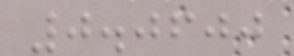0.0600
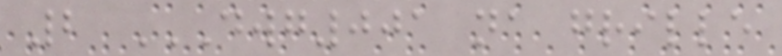2 DWG001 NA GRILLE
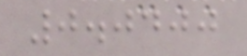0.0400
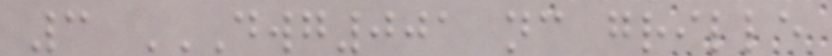3 DWG001 NC GRILLE
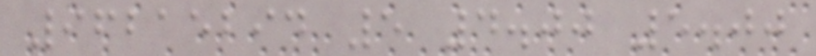96215294 5 4.00 5.00
